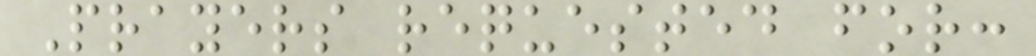Prayers requested for:
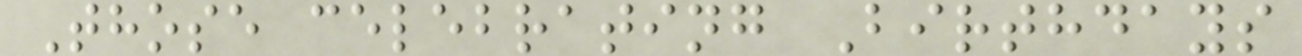Those celebrating Birthdays
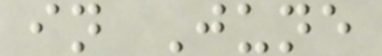in June
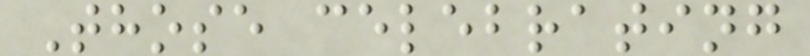Those celebrating
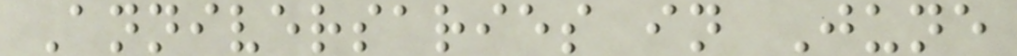Anniversaries in June
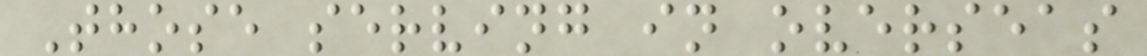Those serving in overseas
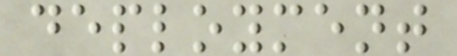deployment
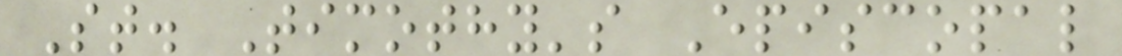St. Timothy's Episcopal
